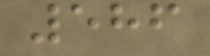586
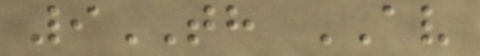9TH AV
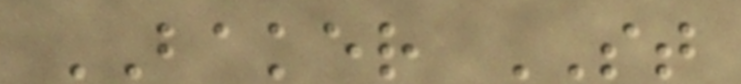BAKER ST
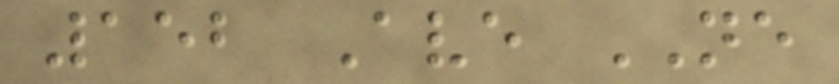152 Ave NE
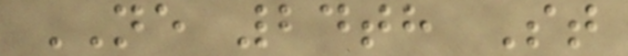NE 24th St
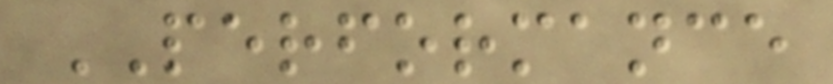PERFORMANCE
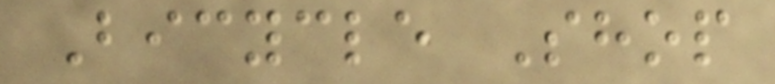Bicycle Shop
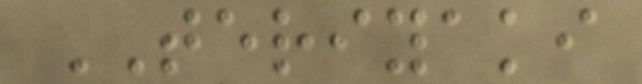TERIYAKI
